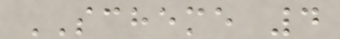SCHEME 4
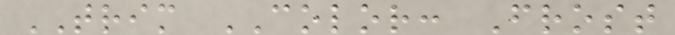TRIM COLOR: Frost
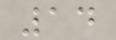14
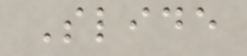Slide
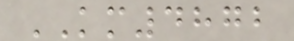KM4872
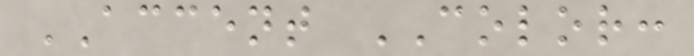ACCENT COLOR:
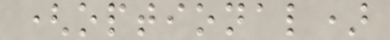(optional)
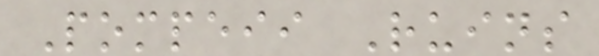Pompeii Ruins
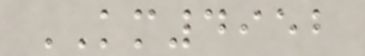KM4952
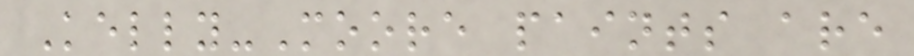Kelly-Moore paints are
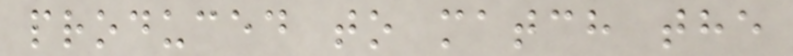produced to match the
